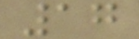17
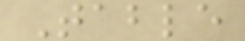Table
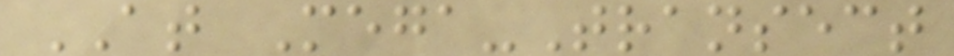AT Mega-Transect
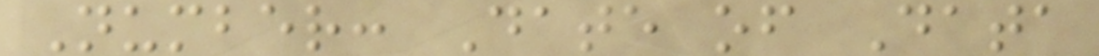Number: Date of Data
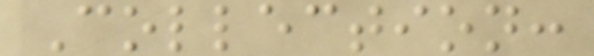Collection:
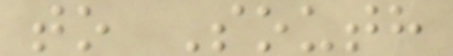to South
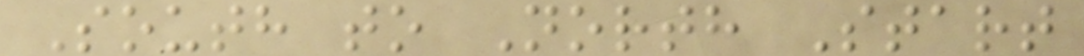South to North Start
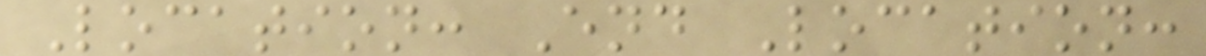Location: End Location:
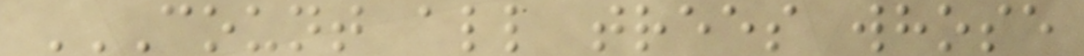COUNT ALL TREES WHOSE
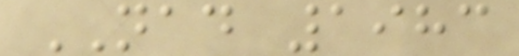NAD 1983
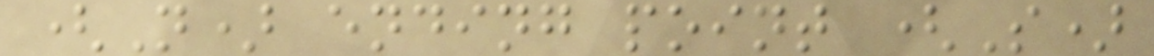(N) ending point (S)
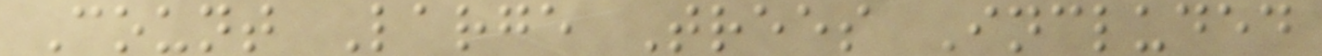Count Large Trees Included
